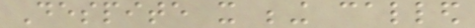Despite it being called
